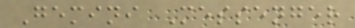Gemini Messenger
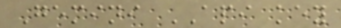Gemini API key
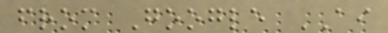from Google AI
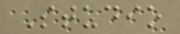Studio
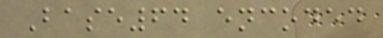Base64 encoded
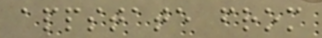appstate from
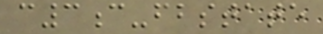c3c-fbstate
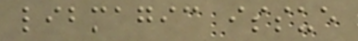libmagic issue
